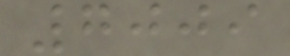7009
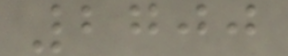2700
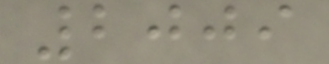2009
